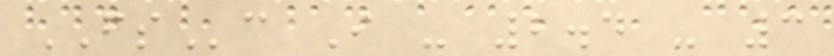FSc I - 2.4 - 3
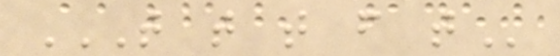T T T F T
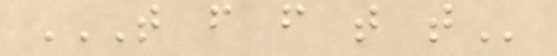T F F T T
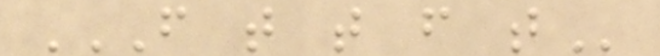F T T F T
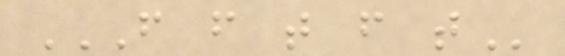F F T F T
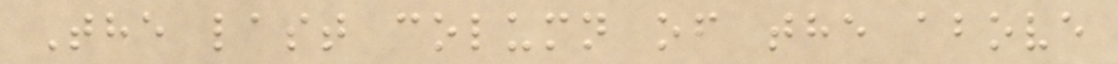The last column of the above
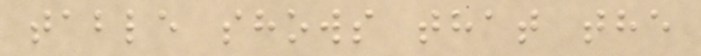table shows that the
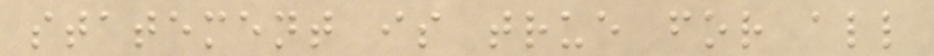statement is true for all
